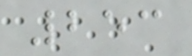253
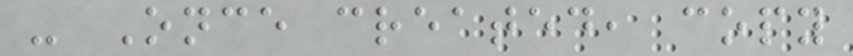- Once created, copy
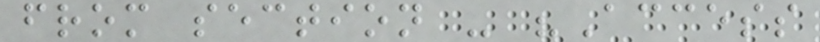from section - "Access
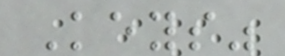Keys"
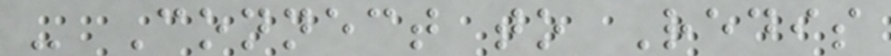- Connect to Redis
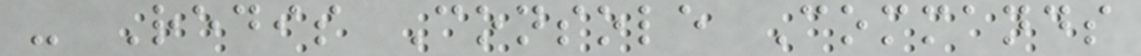- Redis Console Commands
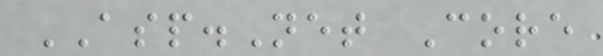ASP.Net Core
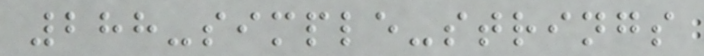288-simple-strings
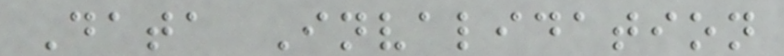Data Invalidation
